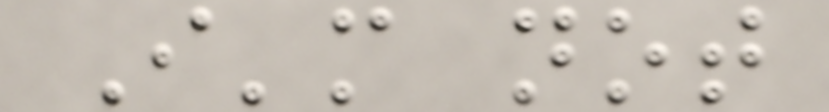I'm not
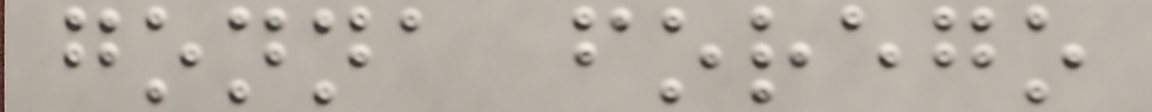gonna forego
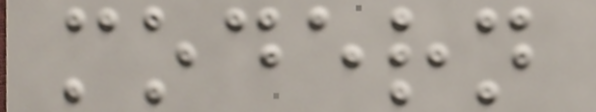modern
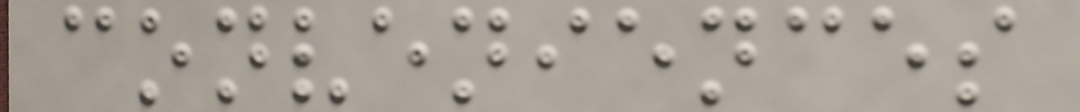conveniences
